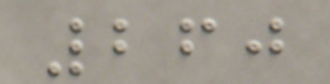260
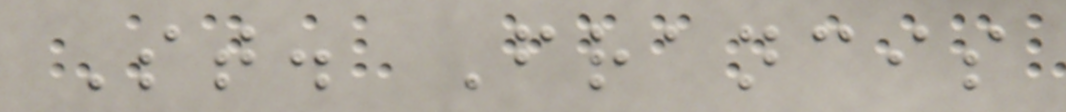St. Francis
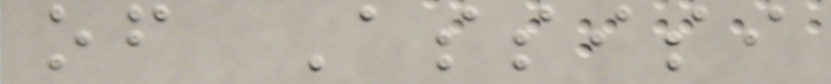of Assisi
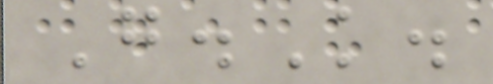G.K.
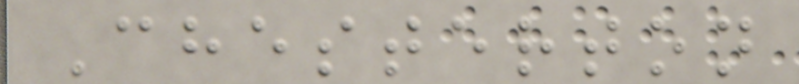Chesterton
